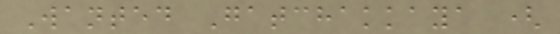Wanted Gatchakkaya (
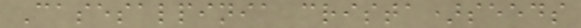Casesalpinia crista)seeds
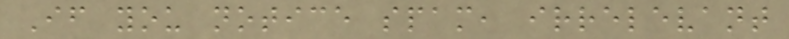If you notice spam, irrelevant
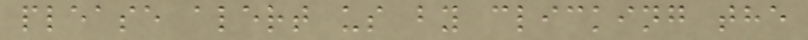please alert us by clicking the
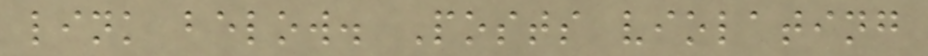link below. Posts violating
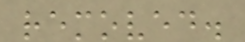removed.
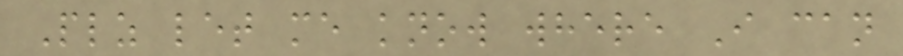Plz let me know where I can
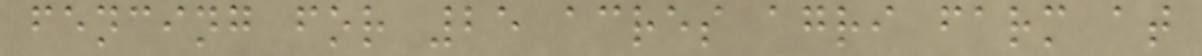fencing for 25 acres agri farm at
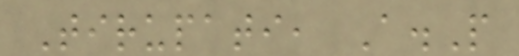Tirupati, A.P
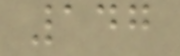147
